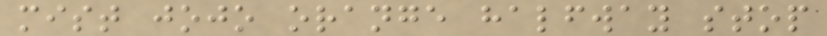mist jojo orange halfway stop
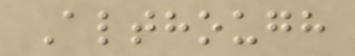Although
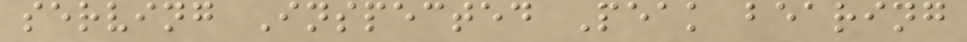serving Inspected Peak bearing
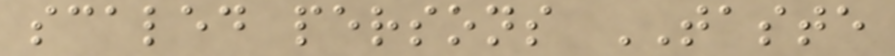scaled persons TASTE
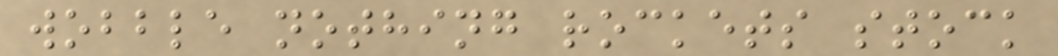wobble nothing rockets stock
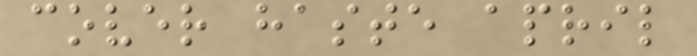cover haste april
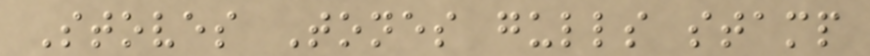Stoves Tones gulls stamp
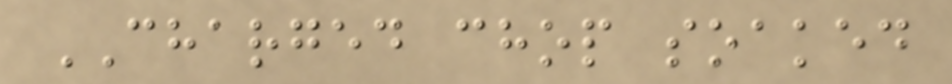CHARGED chop soaked
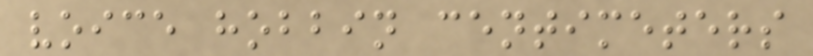voice hobbin centimeters
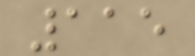115
